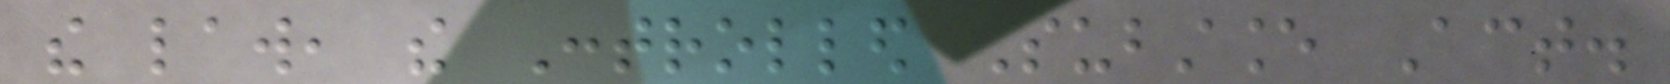the law, the Controlled Substance Act.
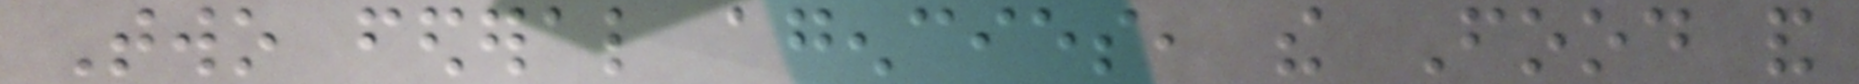Two federal agencies, the Food and
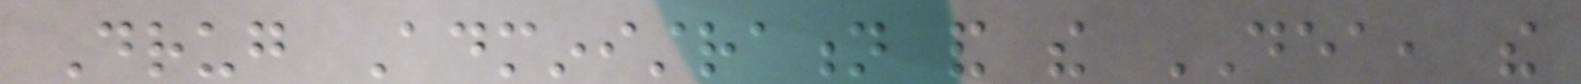Drug Administration and the DEA, the
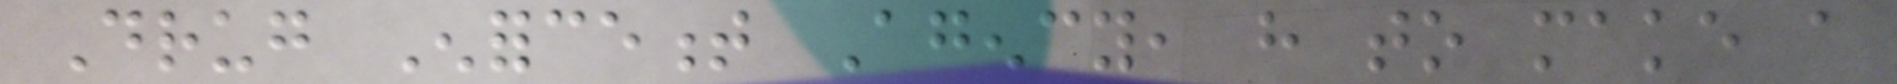Drug Enforcement Agency, have to make a
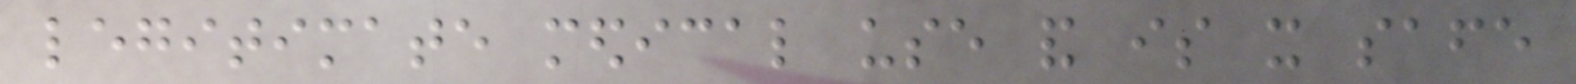legitimate medical use and is it safe
